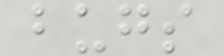bugs
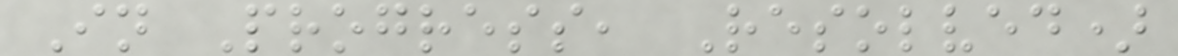In Progress, Resolved)
